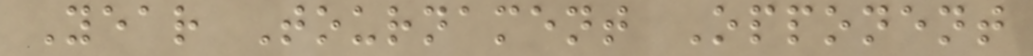Year Tournament Opponent
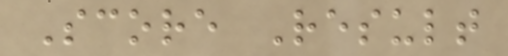Score Result
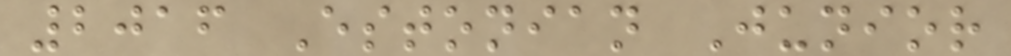2016 Estonian Junior
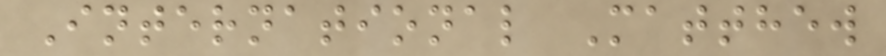International Matthew
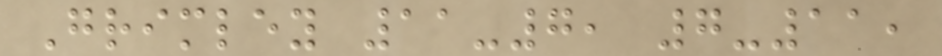Grimley 11-7, 7-11,
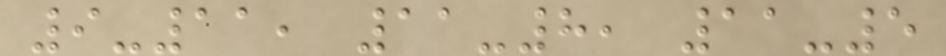9-11, 11-8, 11-5
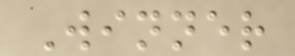Winner
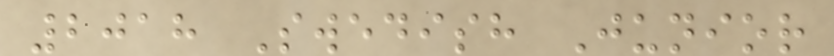2018 Swedish Junior
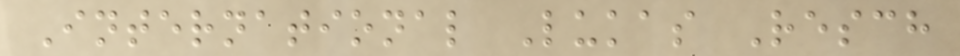International Lukas Resch
